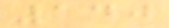140
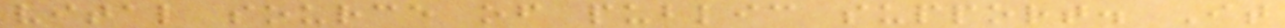vital source of public support. It
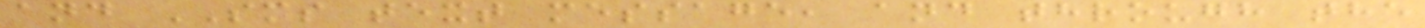and SMS text message, and through the
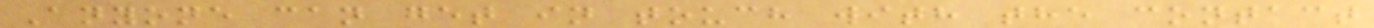Anyone can get in touch with the contact
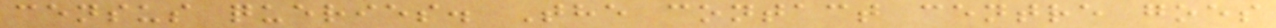census queries. The contact centre goes
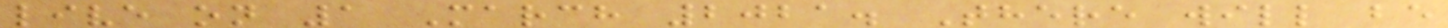live on 1 March 2021. There will be
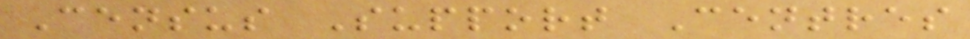Census Support Centres
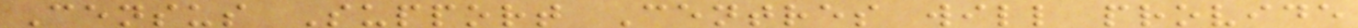Census Support Centres will provide
